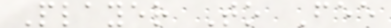Player To Fee
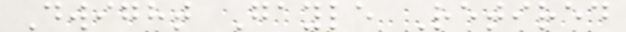Dwight Gayle Retired
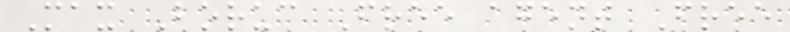Max Boruc Free agent Free
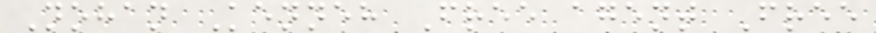Nohan Kenneh Free agent Free
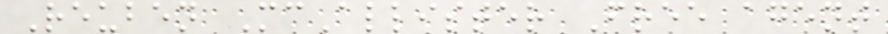Reuben McAllister Free agent
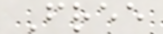Free
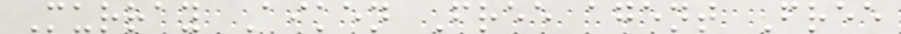Murray Aiken Free agent Free
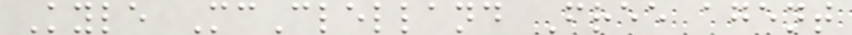Kyle McClelland Free agent
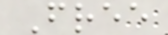Free
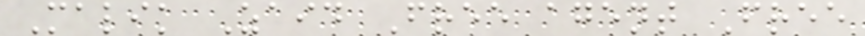Malik Zaid Free agent Free
